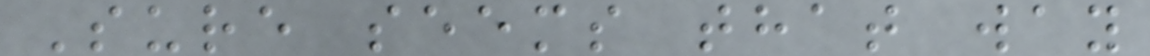Sure seems that way
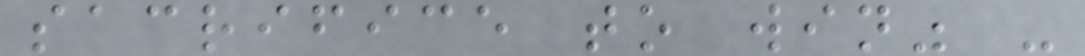sacrifice to win" -
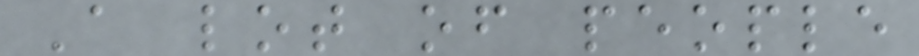A lot of people
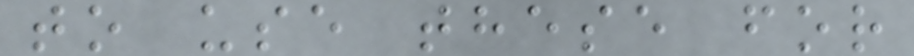to use these for
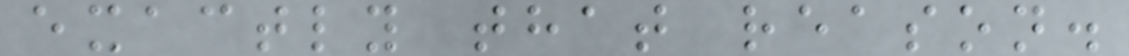exactly that reason.
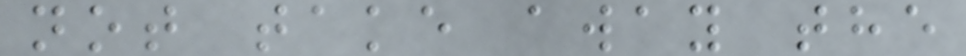not take away the
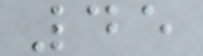45
